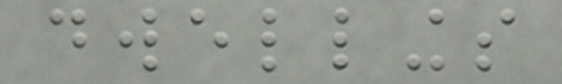dwellings
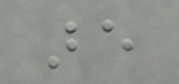are
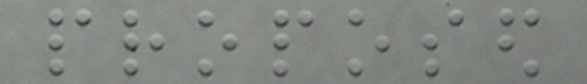proposed
